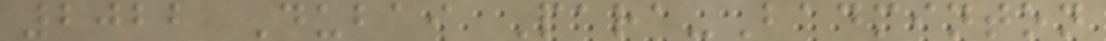2022 Dubai Para-Badminton
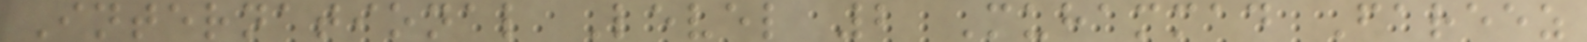International Level 2 Muhammad Fareez
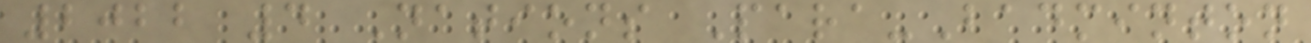2022 4 Nations Para-Badminton
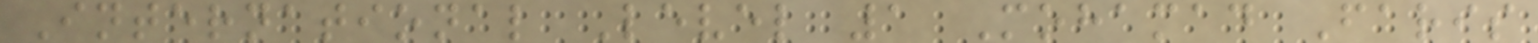International Level 1 Mohamad Faris
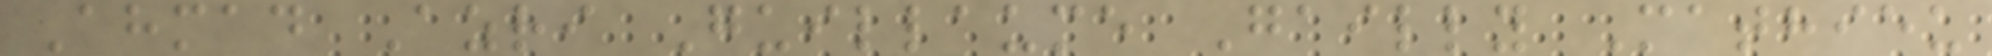Ahmad Azri Guillaume Gailly Mathieu
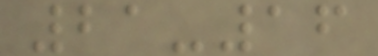21-16
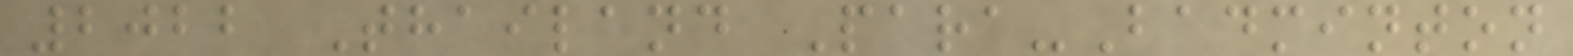2022 Thailand Para-Badminton
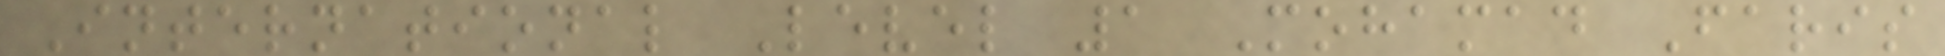International Level 1 Mohamad Faris
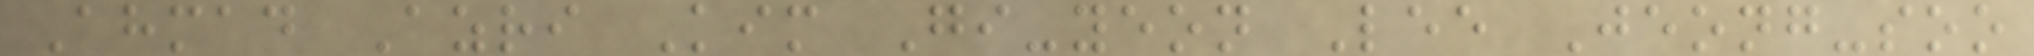Ahmad Azri Kim Gi-yeon Lee Jeong-soo
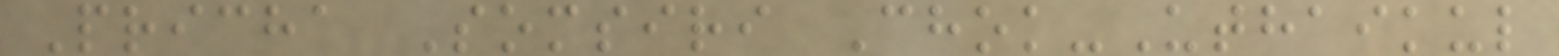Pricha Somsiri Chok-Uthaikul
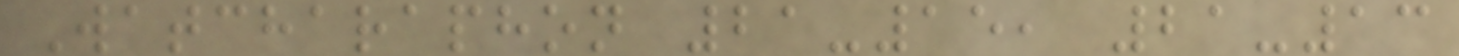Watcharaphon 21-15, 21-13
